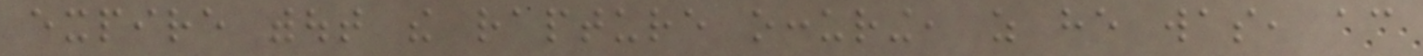expire without the rapture occuring, as he was, according
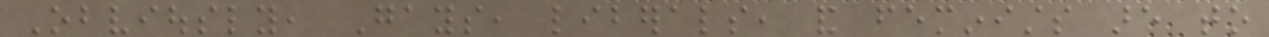Obviously, Gays, liberals, and feminists are to
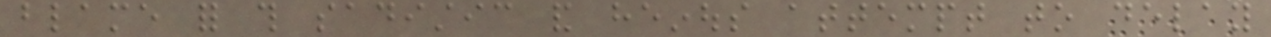blame for this sadistic and heinous attempt to delay
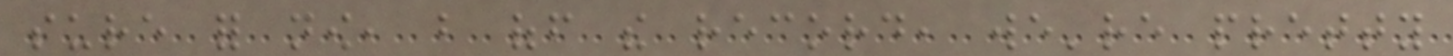sure for now, but off the record, we're pretty
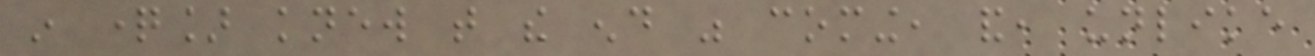in question] knew that the end was coming, and, unlike
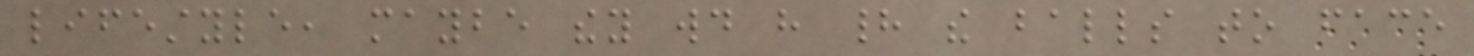lifestyle, maybe they would have had the balls to face
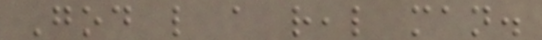God like a real man.
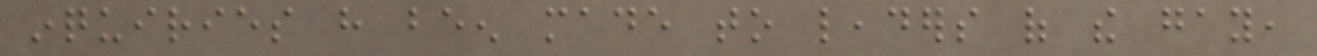inquiries have been made to leaders of the gay,
